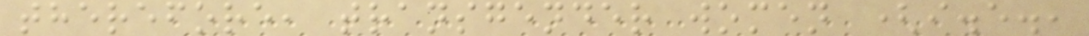therefore, transgender women (i.e.,
